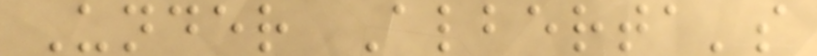Under Alberta's
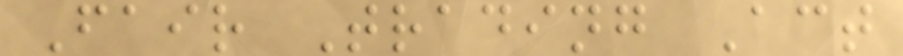Fair Trading Act
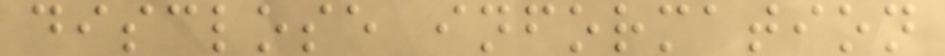disclose information
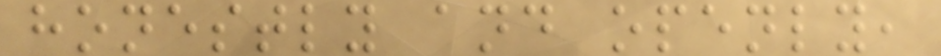honestly and openly,
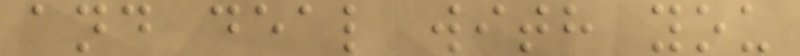and deal with you
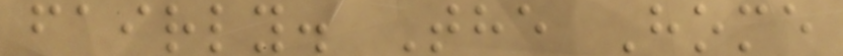fairly. The Home
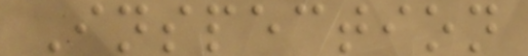Inspection
